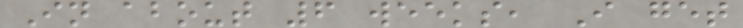In about 6 weeks, I get
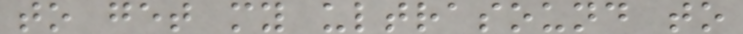to get my ultrasound to
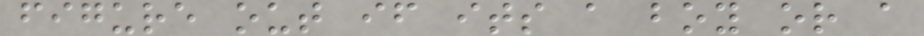figure out if its a boy or a
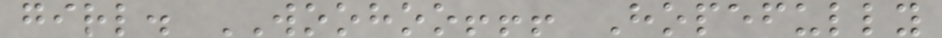girl. WOOHOO!!! Hopefully
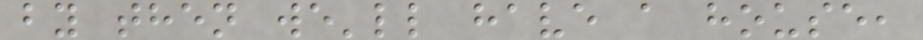by then we'll have a house,
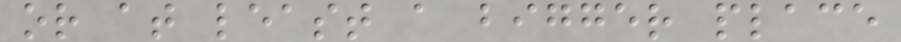or at least a bigger place
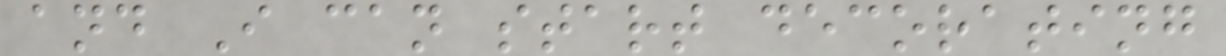and I can start decorating
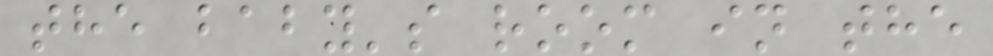the baby's room in the
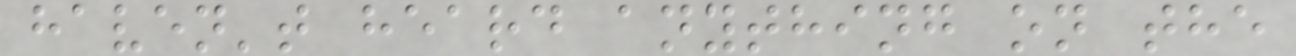haven't heard anything on the
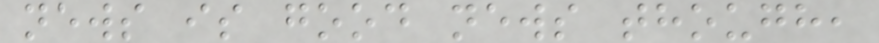news is good news though,
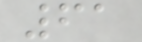61
